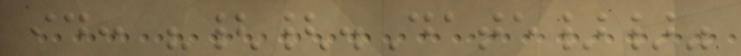id: "{{.Date}}"
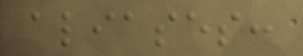aliases:
